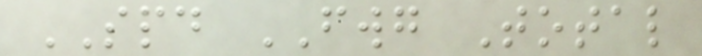SPD FWG Total
